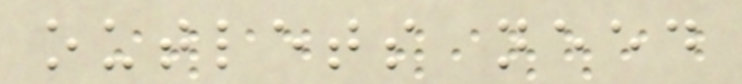outlets need
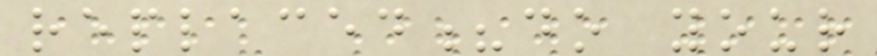replaced?do your
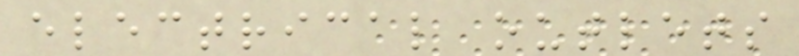electrical outlets
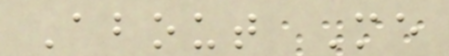About Me
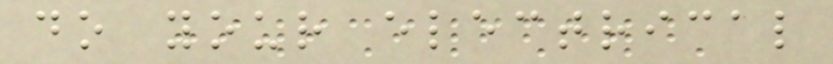do your electrical
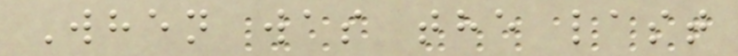When was the last
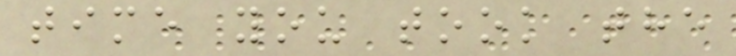time you took the
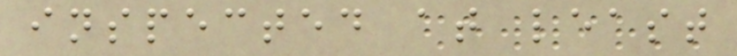inspected at least
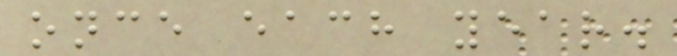once each year.
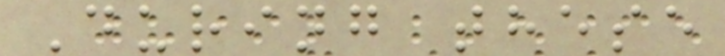During these
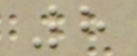8
